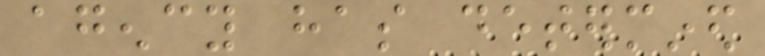agency has determined
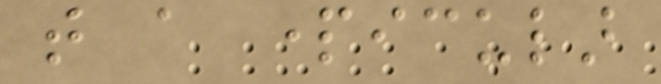that a particular
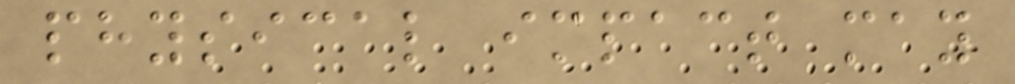physical impact may
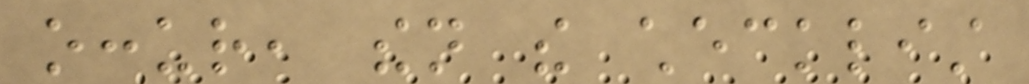occur, then the checklist
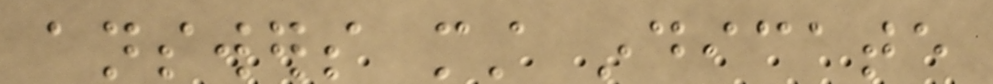answers must indicate
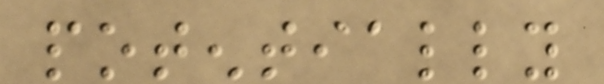potentially
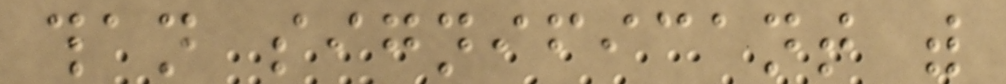than significant with
